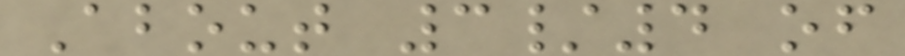About 3/4 of
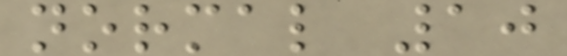normal 10
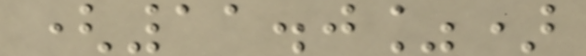(11.0%)
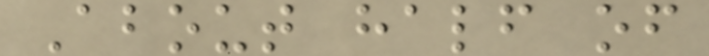About half of
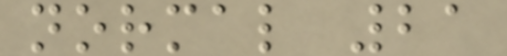normal 21
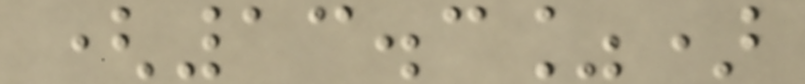(13.3%)
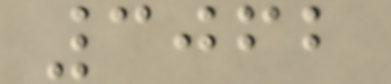3062
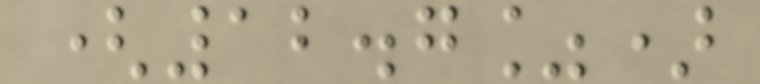(12.7%)
